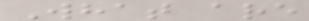What are
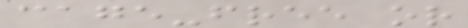cage-free or
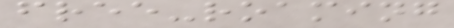free-roaming
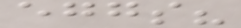eggs?
